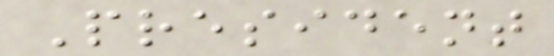President
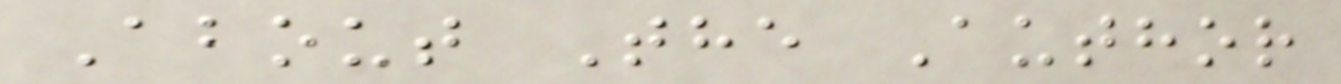About The Author
